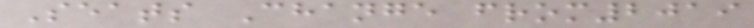Seats Change from2019
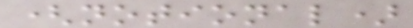(notional)
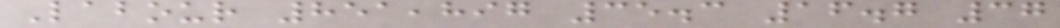Labour 851,897 35.3 16.7 37
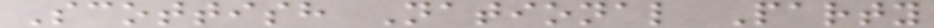Scottish National Party
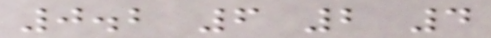0.2 6 2 4
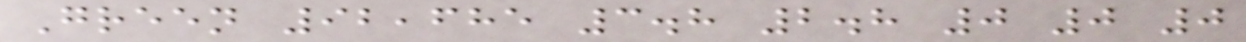Green 92,685 3.8 2.8 0 0 0
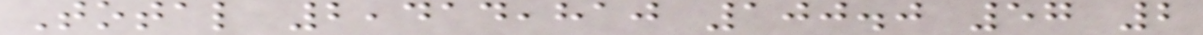Total 2,414,810 100.0 57 2
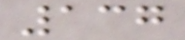137
